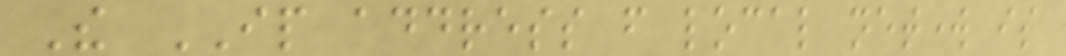The IP address from local network is
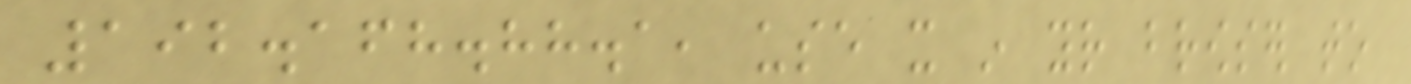192.168.88.1, use it in your browser to
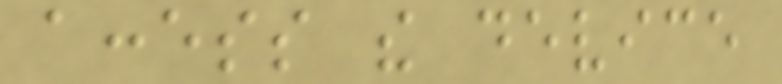access the device
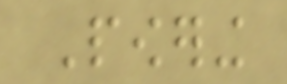Powering
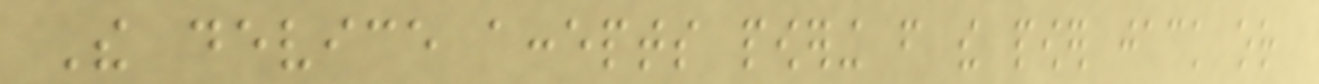The device accepts powering from the power jack or
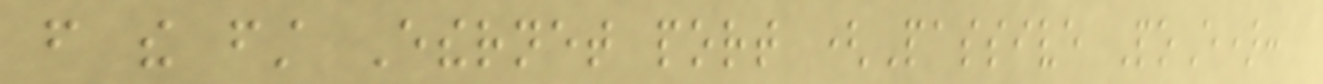from the first Ethernet port (Passive PoE):
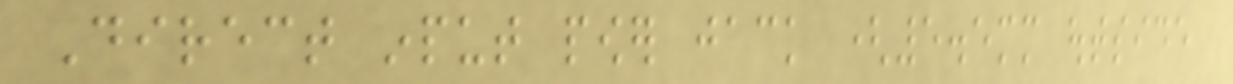Direct input power jack (5.5mm outside
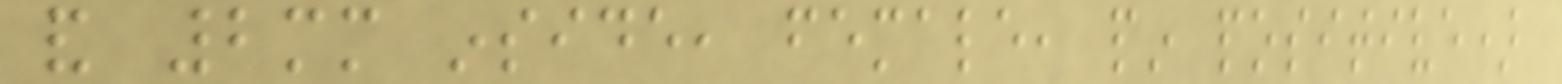and 2mm inside, female, pin positive)
